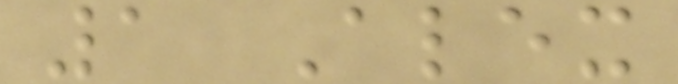1 Alex
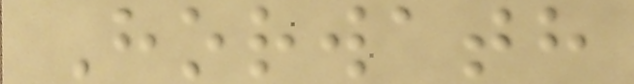Horwath
